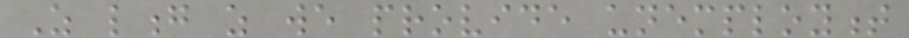As long as we provide unemployment
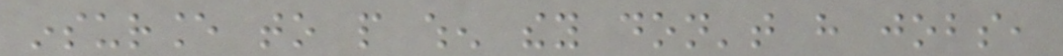insurance to people when they don't have jobs,
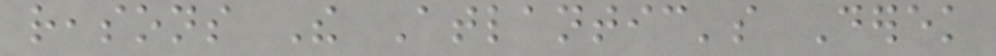reasons The Atlantic's Derek
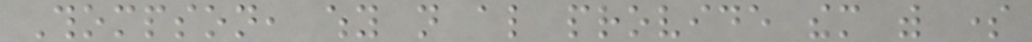Thompson, why not also provide them with some
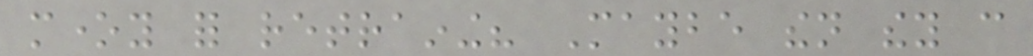money for retraining? Maybe then they can
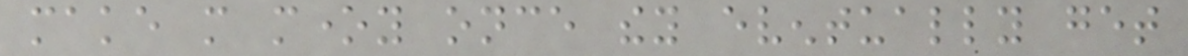make more money once they eventually get
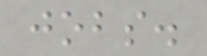jobs.
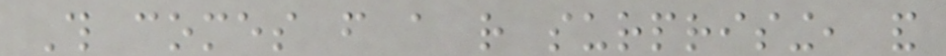This comes from a rather surprising, and
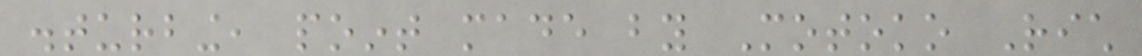disturbing, point made by Motoko Rich
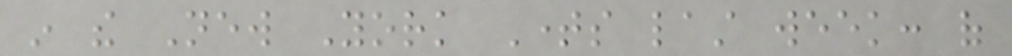in the New York Times last week: of
